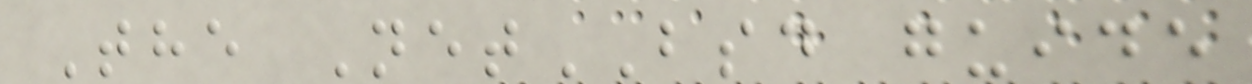The NetBSD guide
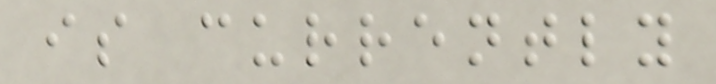is currently
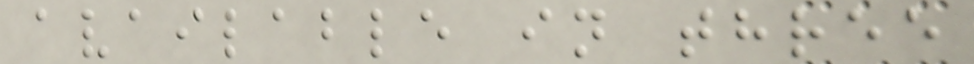available in three
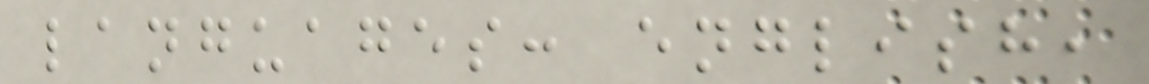languages: english,
